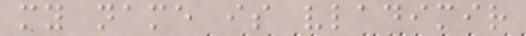my name is vladimir
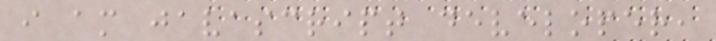i am javascript developer,
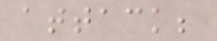attack;
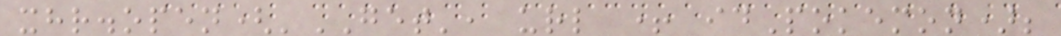xhr.open('GET', url + idPokemon);
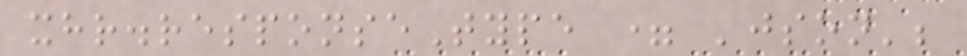xhr.responseType = 'json';
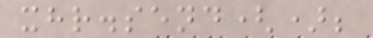xhr.send();
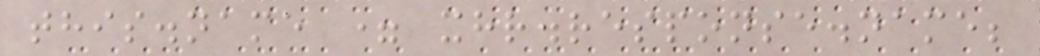this.name = xhr.response.name;
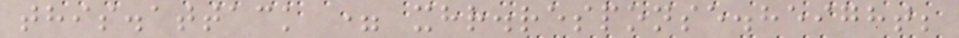this.attack = xhr.response.height;
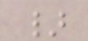}
